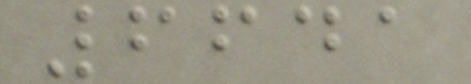6641
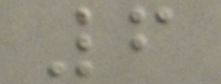6
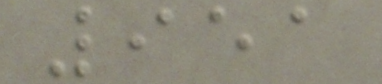951
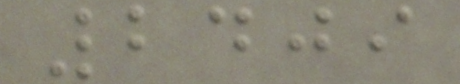2409
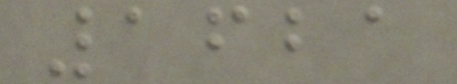1621
